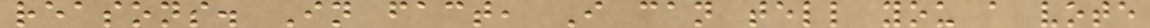reasons. In fact, I can tell you a vote
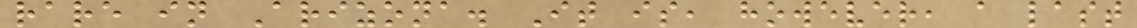rare in Arizona. It is, however, a last
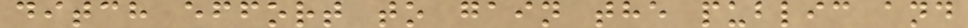ditch effort to gain the public and
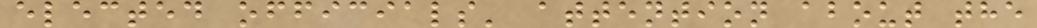elected officials' attention about the
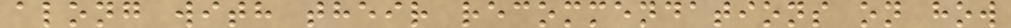along with their recommendations on how
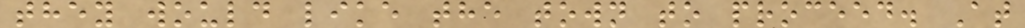they would like the town to proceed. At
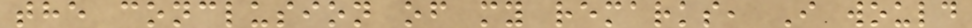the conclusion of my remarks, I would
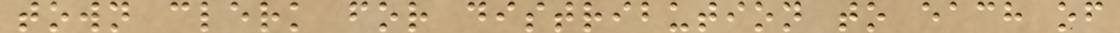town clerk for distribution to each of
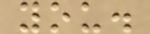you.
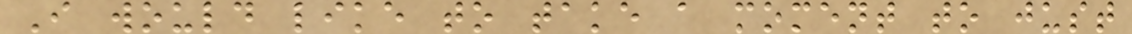I would like to take a moment to just
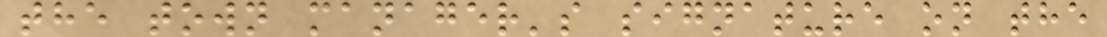the town manager's signature on the
